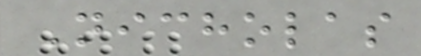Nicholas
